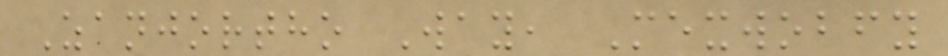Zanjortho Way, Mexwobfy
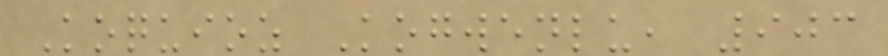Koquioz Kogwenlu, 903
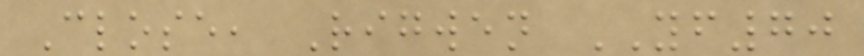Close, Rigwen YF70
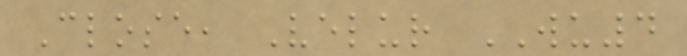Close, Velur WU4
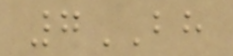7BH
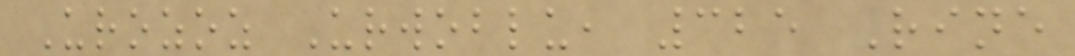Urozoz Urwoblu, 325 Rine
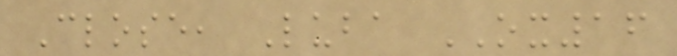Close, Luba OX16
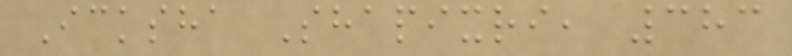Icksha Shapixri, 383
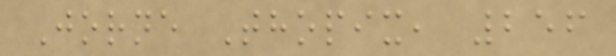Jorne Thopix, 256
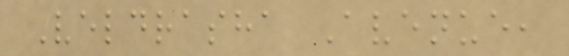Veldrasha Avenue,
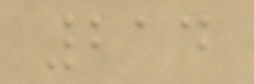214
